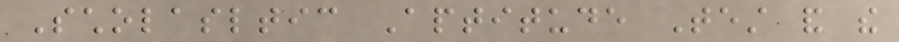Scholasltic Aptitude Test and the
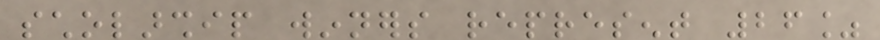scholarship winners represent 26%
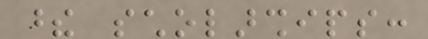these scholarships:
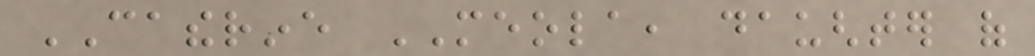CATHERINE MEOLA, daughter of
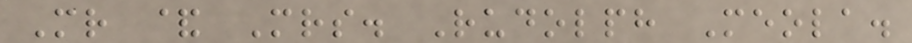Mr & Mrs. Rudolph Meola.
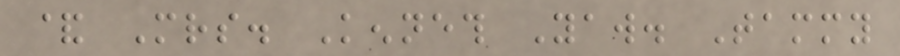& Mrs. Kenneth Yaw. Tammy
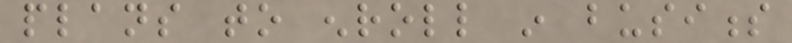plans to enroll in business
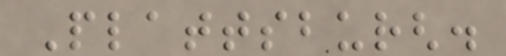Plattsburgh.
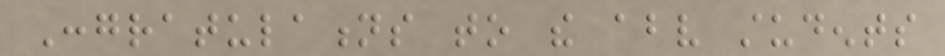Congratulations to the above students
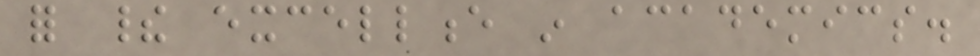for their excellence in academics.
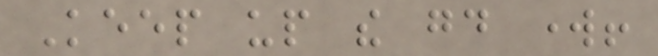Keep up the good work!
